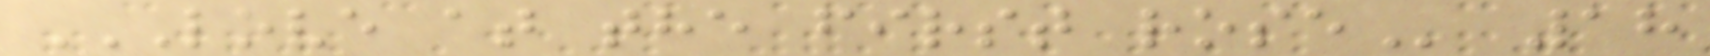LOVE AT THE FIRST ROSE 18
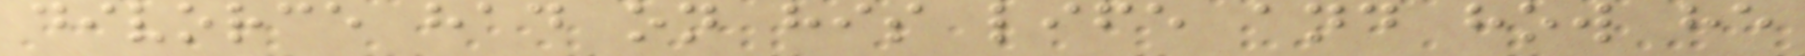divorce had on his life and how he
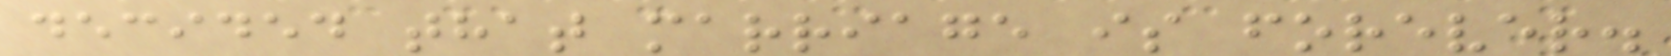decided that marriage is forever.
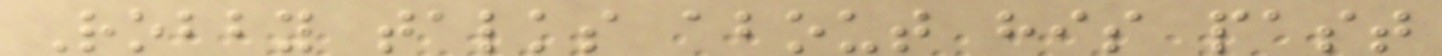Robby talks about his past
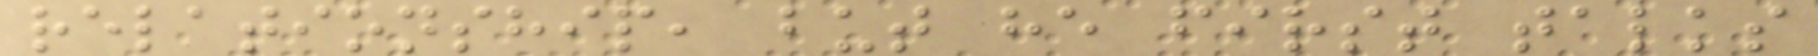relationship, but he first talks
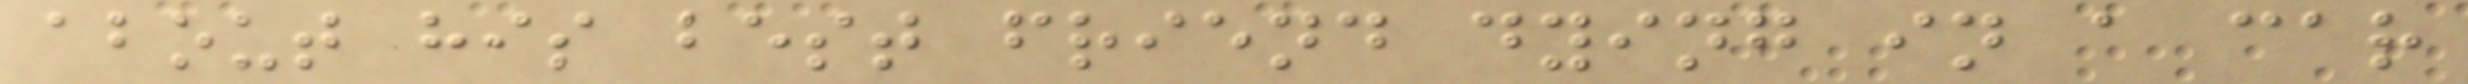about his best friend dying in a car
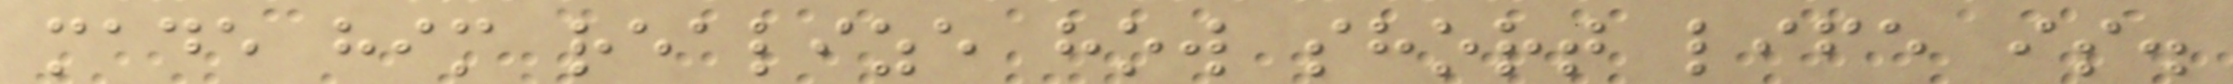made him realize how short life is.
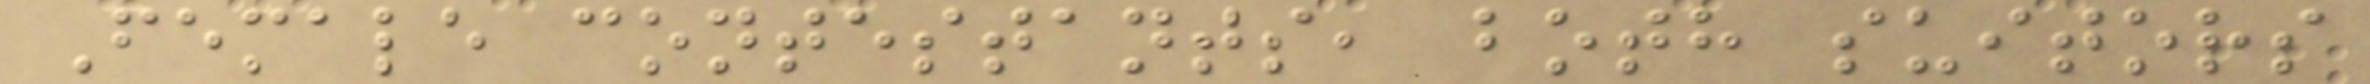Female contestants, both suitors
